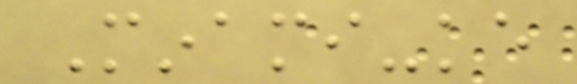Minami-ke
